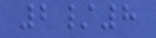2/8
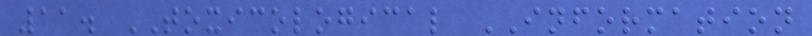11. TOXICOLOGICAL INFORMATION
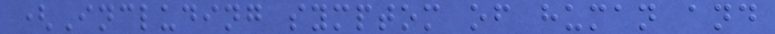(Including symptom of human and
